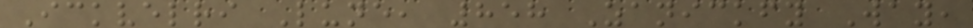Ickvelri Lune, 858 Zanickfy Way,
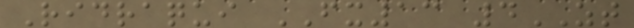Ridraqui FX13 4ZT
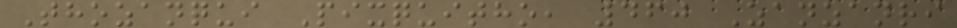Thozanqui Pixquitho, 460 Zanzanri
